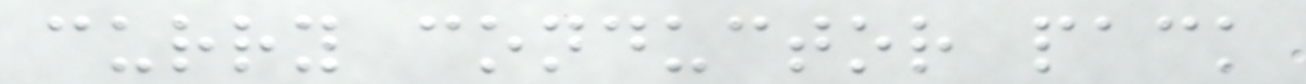curry conductor pack
